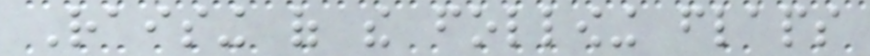Raising of the following flaps
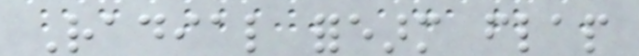Radial forearm flap
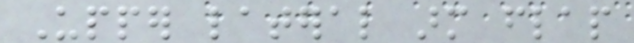Upper lateral arm flap
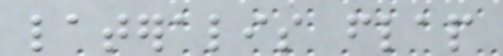lateralis flap
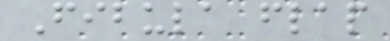Fibula flap
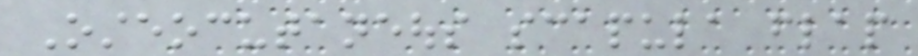Osteocutaneous scapula flap
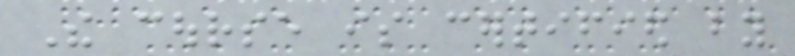The course is certified by
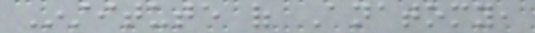Institute of Anatomy,
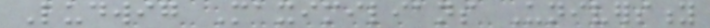Ludwig Maximilians University
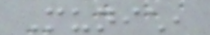Munich,
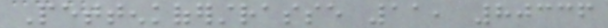Pettenkoferstrasse 11, 80336
